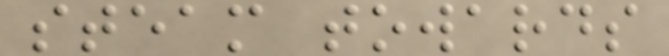steam towards
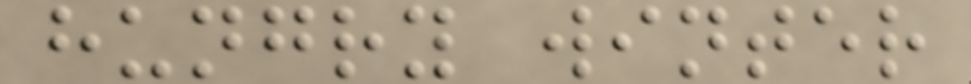hungry winter
